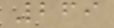269
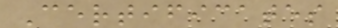Certificates
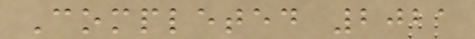Completed 2021
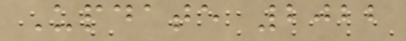Update 2022
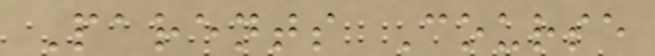Parents Course
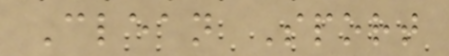Clean Sport
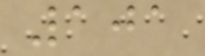101
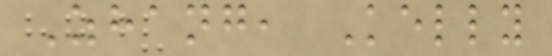Zhang, Kelly
